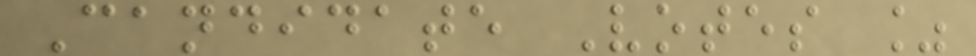Candidate Votes %
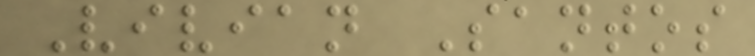Vivian Santos
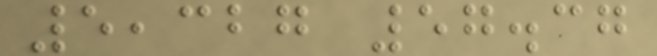5,327 57.37
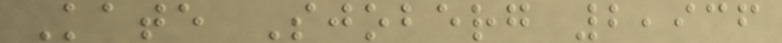Kate Sjoberg 2,936
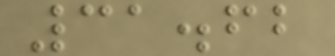31.62
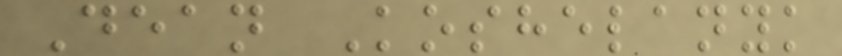Dean Koshelanyk
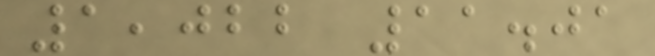1,022 11.01
